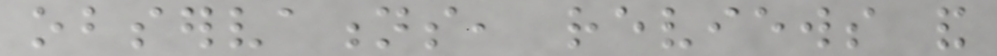observations, reviews and
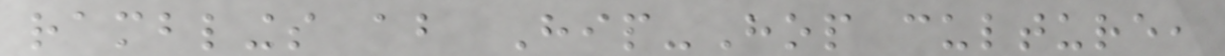ramblings about Hip-Hop culture,
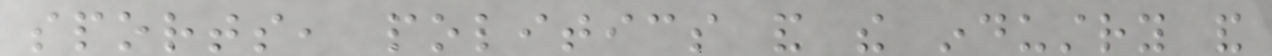sports, politics and the industry and
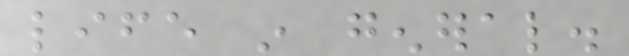life in general.
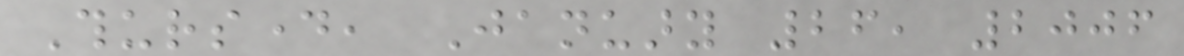Thursday, January 26, 2006
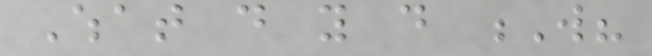What do you do W?
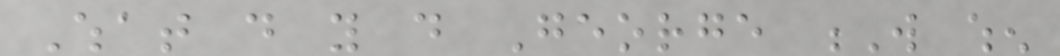What do you do George W when
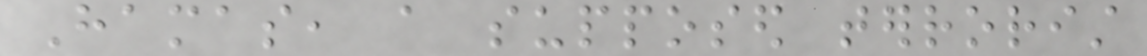Hamas, a supposed terrorist
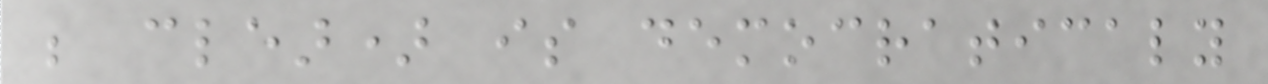be clear) is democraticaly
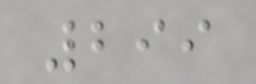299
